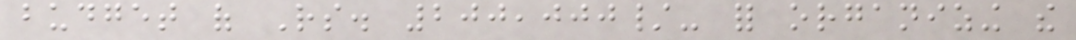budget of Rs. 200,000/- for organizing the
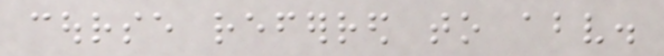course referred to above.
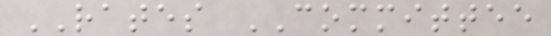RATES COMMITTEE
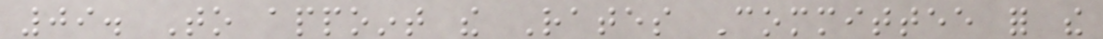09. To appoint the Rates Committee for the
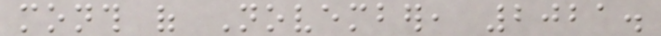month of November, 2021.
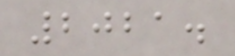2021.
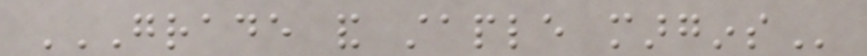GRADE AND STAPLE MARGINS
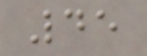45
